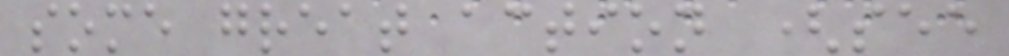some great action (see
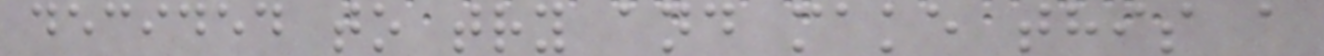decided to try and make this a
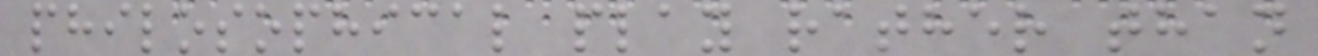philosophical play rather than
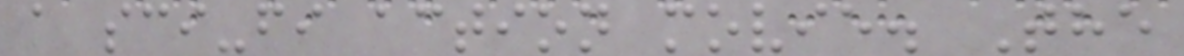a sci-fi action movie. The
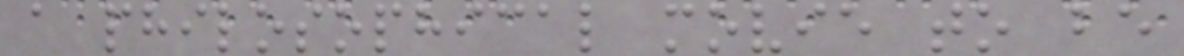a philosophical movie to be
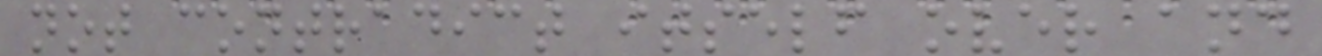not contradict itself over and
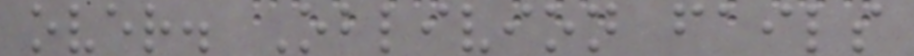over. Oblivion fails
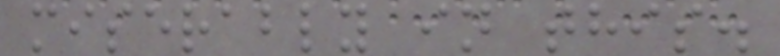miserably in this.
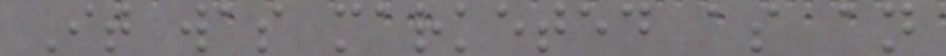It was marketed as an
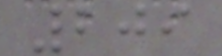209
